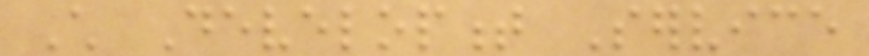Child Development Service
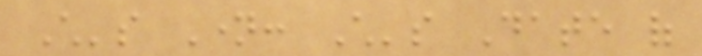Child's Name: Child's Date of
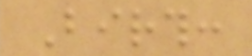Birth:
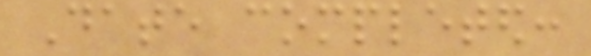Date completed:
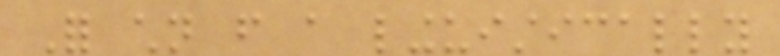For children from a linguistically
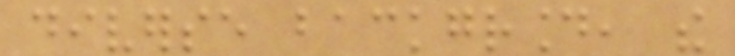diverse background, the
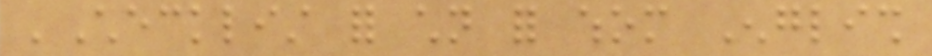'Checklist for children for whom English
